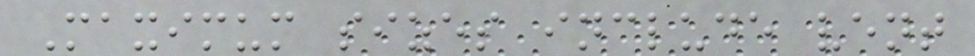Maximum sizes include vent
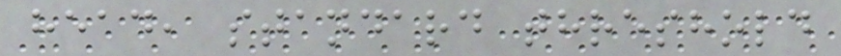head, standard threshold
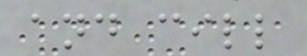and cill
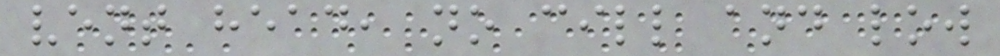vent head, no cill and low
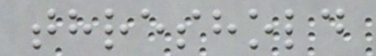threshold
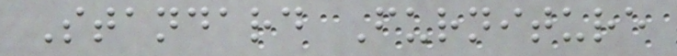Standard Furniture
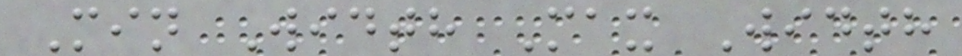Min Width Max Width
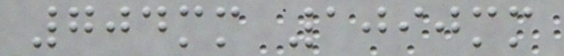704mm 1090mm
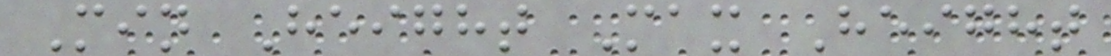Min Height Max Height
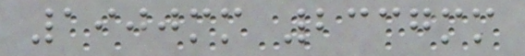1900mm 2337mm
